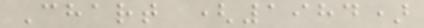Chart (1984)
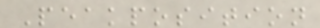Peakposition
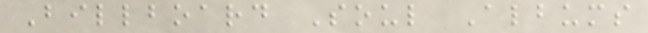Billboard Soul Albums
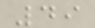49
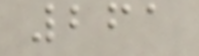261
